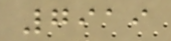7919
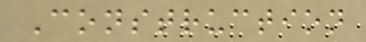Construction
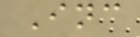Inc
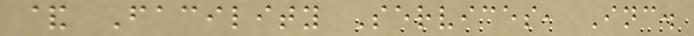& Facility Services, Inc.
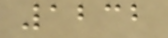1232
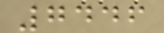7446
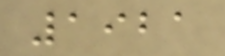1921
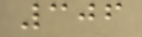306
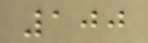100
